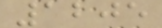1205
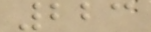223
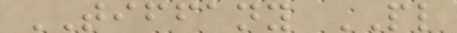TIFFANY PL
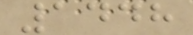1448
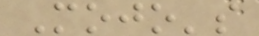Mojo's
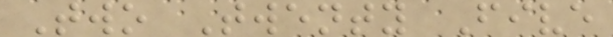Two Twenty Five
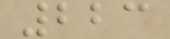223
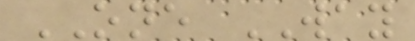ONE WAY
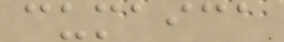cumaica
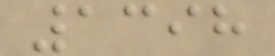1398
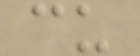cu
